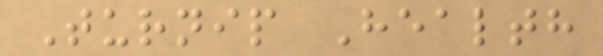Turnip Health
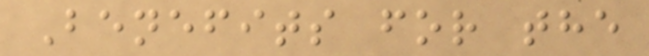Benefits for the
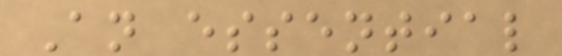An essential
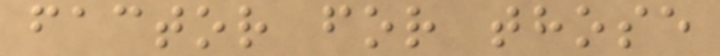factor for those
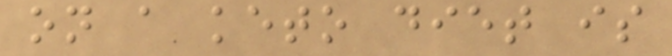on a keto diet is
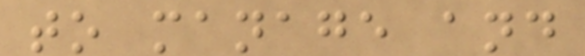to manage and
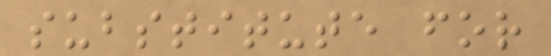substitute for
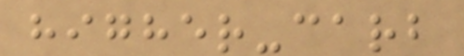higher-carb
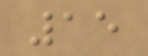15
